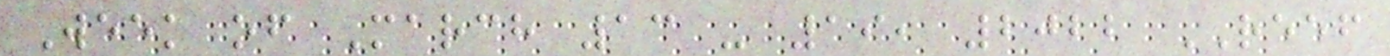Week of March 13 - 19, 2022 REEF
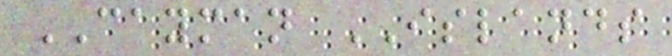CAYMAN ISLANDS
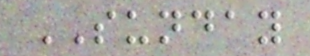SUNDAY
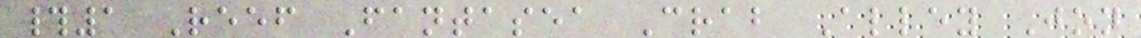#1 Reef Fantasea Crab Alley Jon
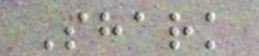Shark
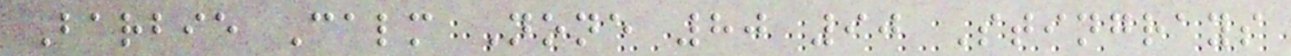Barbie Calm None 80 90 Stingrays
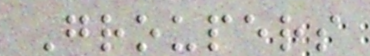Groupers
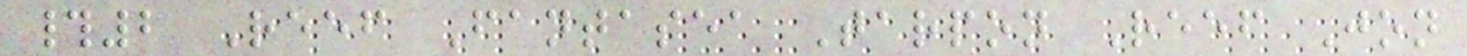#2 Reef Fantasea Tarpon Reef Jon
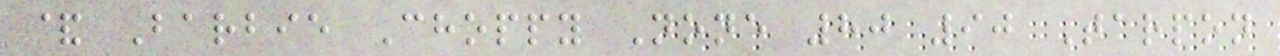& Barbie Choppy None 80 90 Tarpon
